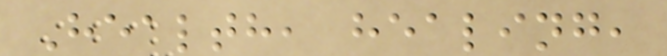Health, healing,
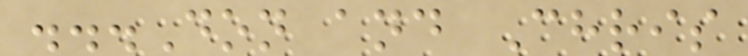...Don and Chris
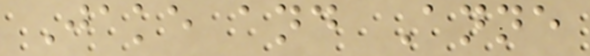Jake and Anne
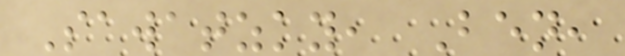Sawatzky, Ben,
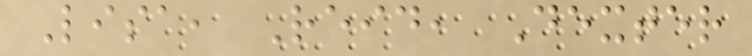Lisa, Reid, Dexter
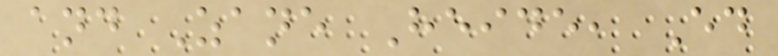and Zane Heide, Ed
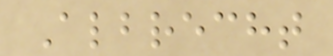Albrecht
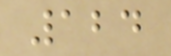124
